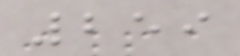259
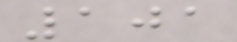101
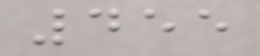455
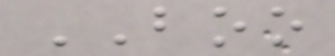BOO
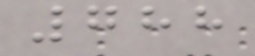788
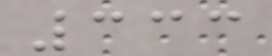333
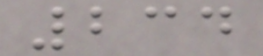234
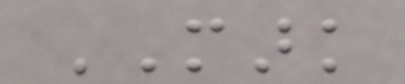MARK
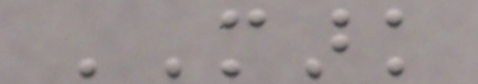MARK
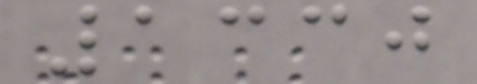1330
